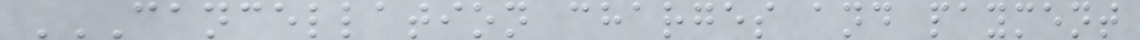CANCELLATION CHARGES AND PAYMENT
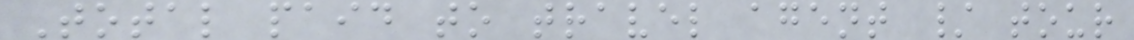Total paid to travel agent / tour
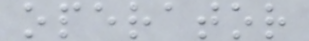operator
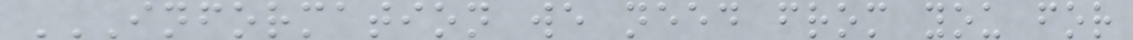INFORMATION WE NEED FROM YOU FOR
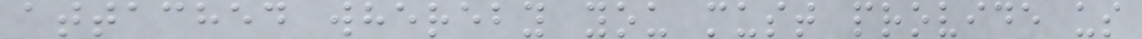attached whereby you must provide us
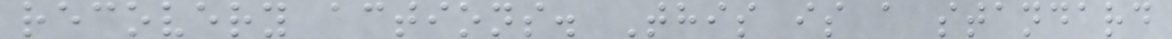recovery actions. This is a standard
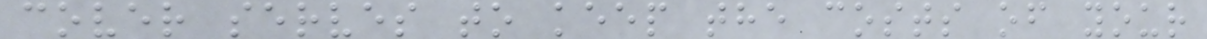cover serves to keep the costs of your
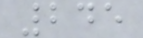245
